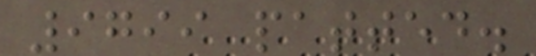9799 patted.
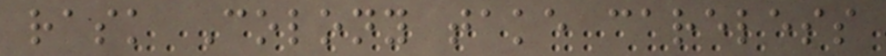rask Colony take careless
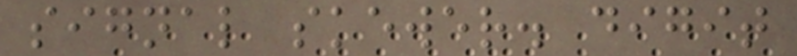signal skewer. digit
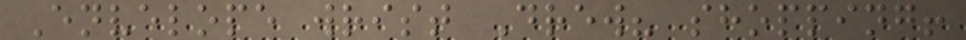Envelope wrist Drew? shopping!
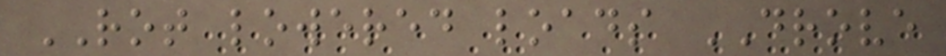ROT lowered loads DROVE
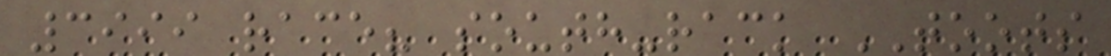3999 race? south-rack TOOTS
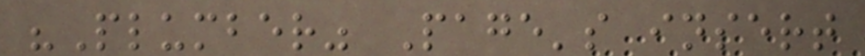"Plumber" Page's insert
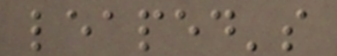leaped's
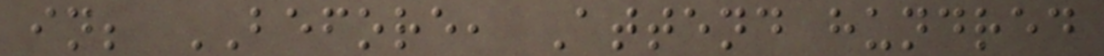in; BEFORE, Attend hundred
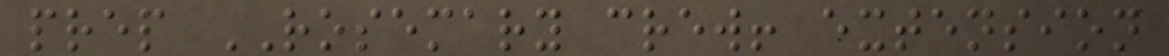prep ROSEMARY crew! extension
